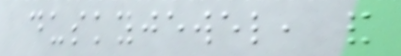duskyjewel, and
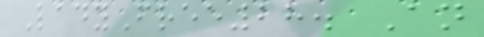LadyFree28. An
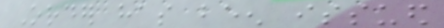Order has been issued
